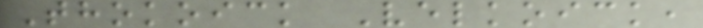Thokoick Velkoick,
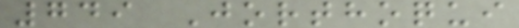749 Jorthoqui
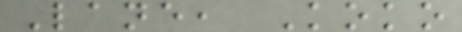Lane, Koko
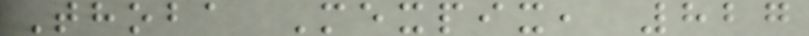Thoba Mexpix, 827
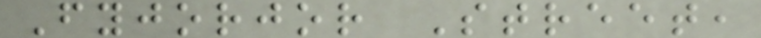Fyjorjor Street,
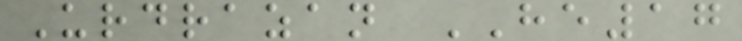Urdrazan HE17
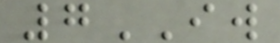7IW
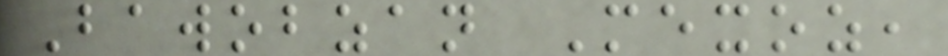Bawobzan Mexoz,
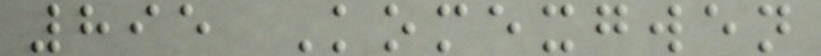895 Komexgwen
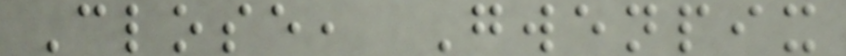Close, Gwenpix
